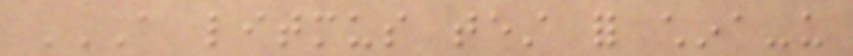A LITMUS TEST FOR CHINA-US
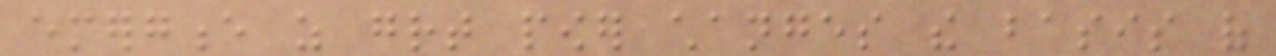emergence as great power changes the basis of
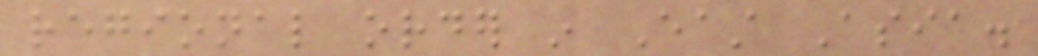regional order in East Asia.
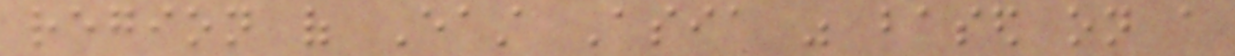region of East Asia was based on a
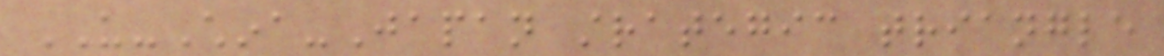US-China-Japan strategic triangle
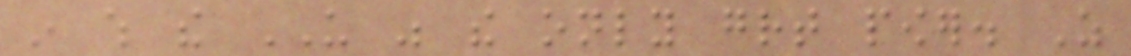in which the US was the only great power. As
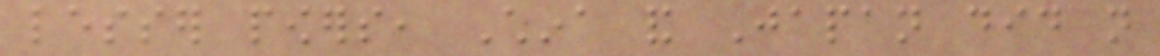lesser powers, China and Japan did not
